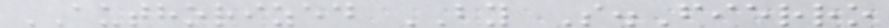AUTHORIZED BY S.Fierro
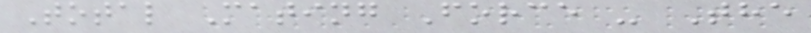Total Mating Force - The
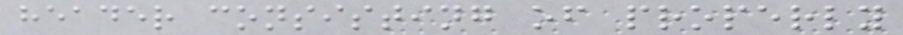header consisting of properly
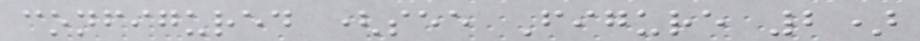configured (see Figure 2)
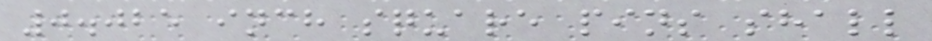0.025 inch square pins shall
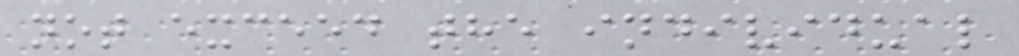not exceed the individual
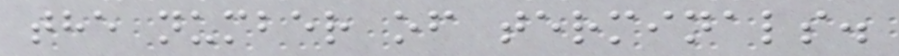the number of terminals.
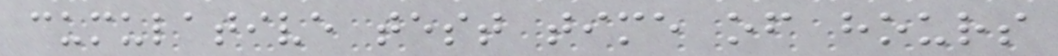cumulative test time of hours
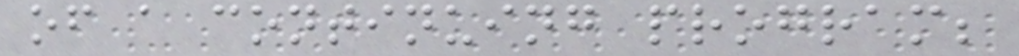of a continuing program;
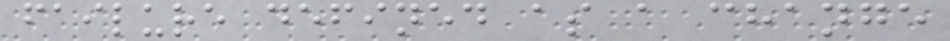failure defined as a change
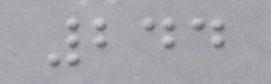244
